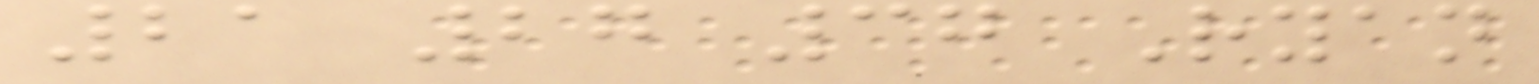21 27 37 Ryan
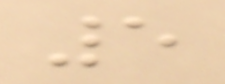5
